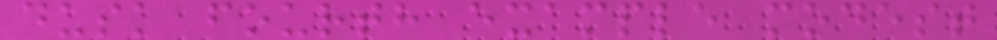dusk fourth example modest
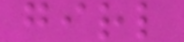girl
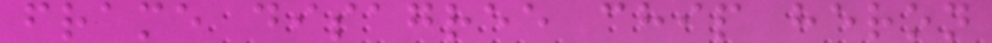frame disagree chip heron
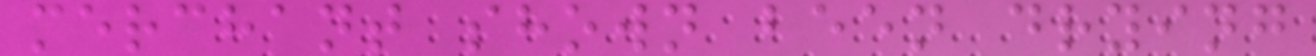merchant shown been drying
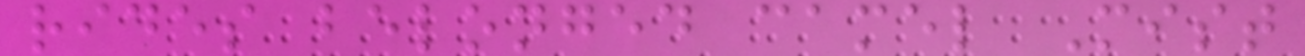rides belonged camel Mist
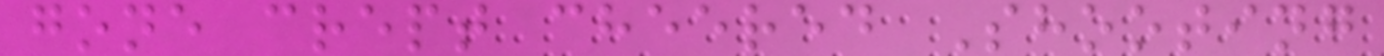gone crept cheered Shooting
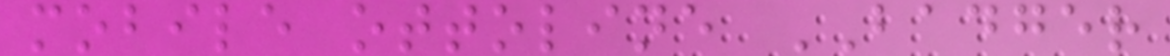mobile ottoline BADGER
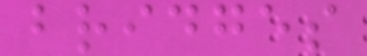bridges
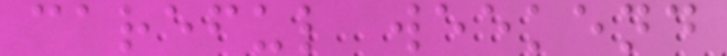careful weekend
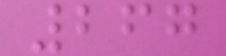267
